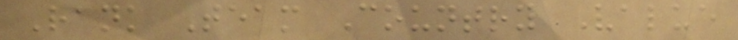Rank Team Country Value
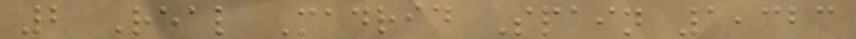2 Real Madrid Spain 1,323
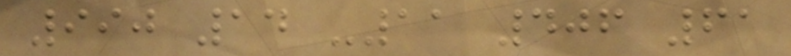990 14 -11 406 61
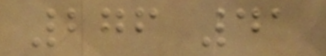276 41
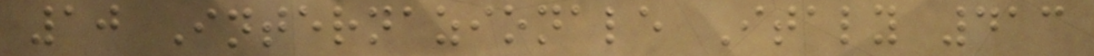10 Internazionale Italy 413
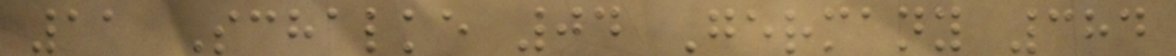11 Schalke 04 Germany 384
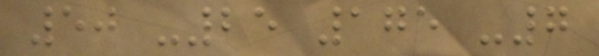50 -25 175 -7
